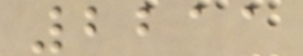2211
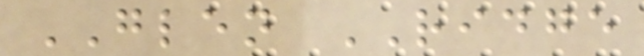GLEN RIDGE
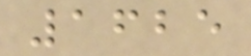1625
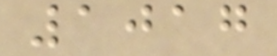1017
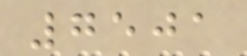7501
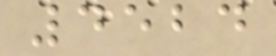4524
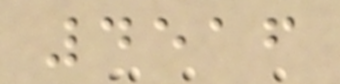4516
